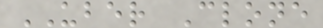UBER Clone
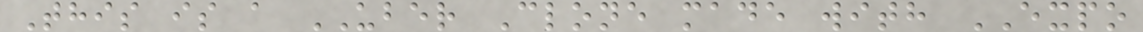This is a UBER Clone made with EXPO
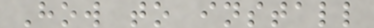How to install
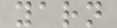yarn
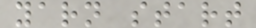yarn start
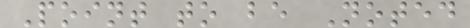Point to be Noted
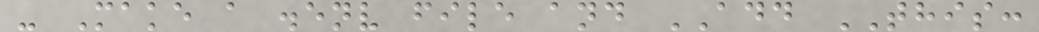- Make a .env file and ADD THIS:
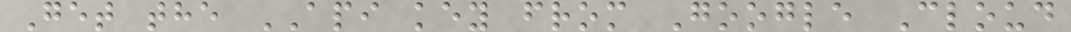Get the API key from Google Cloud
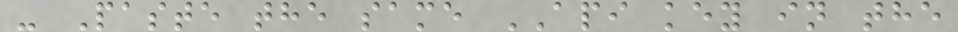- Paste the same API key in the
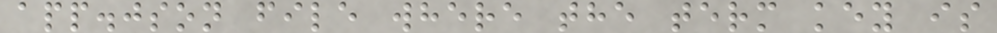app.json file where the term key is
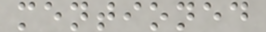mentioned
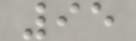95
